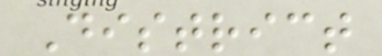District
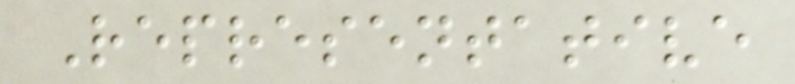Representative
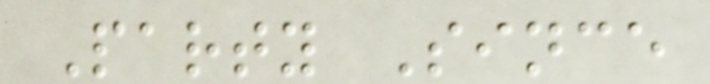Party Since
